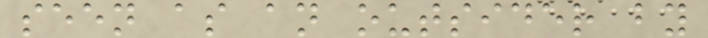seen as an outsider by
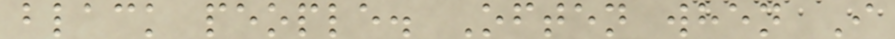black people. Often when I
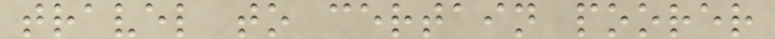travel to certain poorer
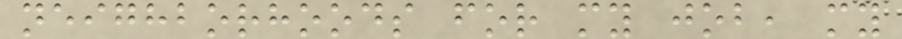neighborhoods for my job, my
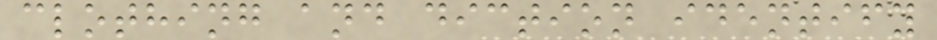clothing and diction identify
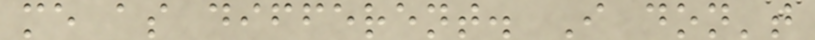me as different. I don't
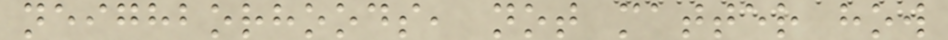neighborhoods, not matter how
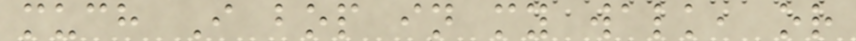much I bop in my walk, or
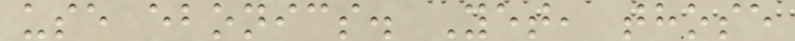use ebonics. Yet, those
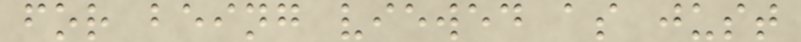for being viewed as just
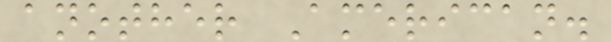another American.
